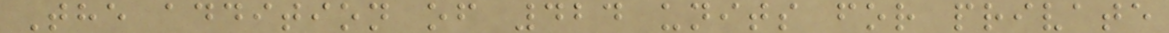The addition of 424 units for private
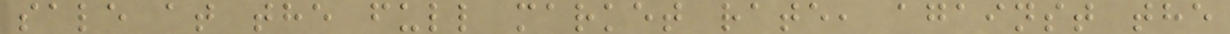sale at the full market rate, against the
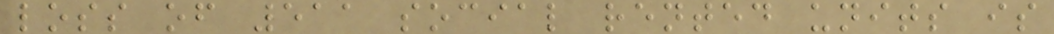loss of 511 social rented units is
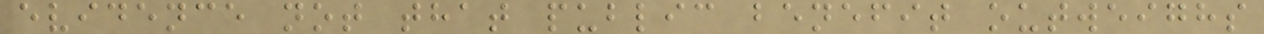evidence not that public benefit outweighs
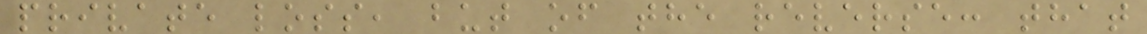private loss, but of the reverse: that
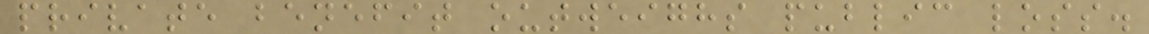private benefit outweighs public loss.
